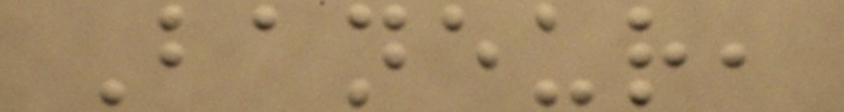Baneur,
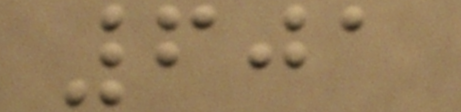601
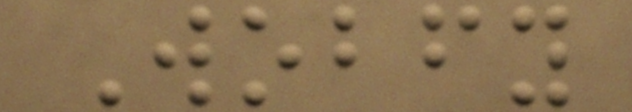Wobfy
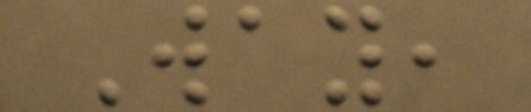Way,
